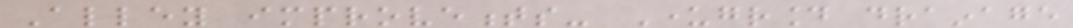Alley improvements- Underground drainage
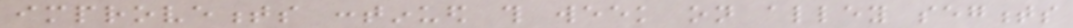improvements continued this week on alley segments
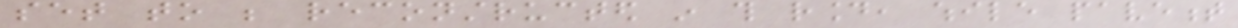set to be reconstructed in this round, while pavement
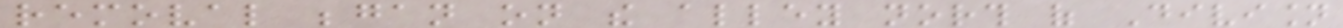removal began on the alley north of Division
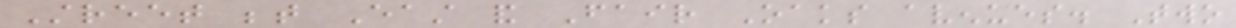Street between East and Fair Oaks avenues. Two
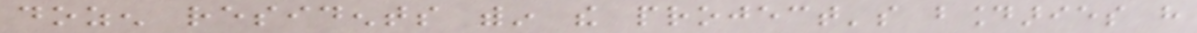dozen residents within the project's boundaries have
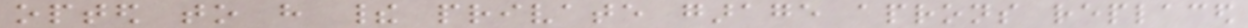opted to have their private garage aprons replaced
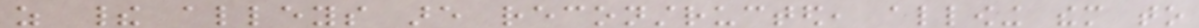as their alleys are reconstructed, allowing them to
